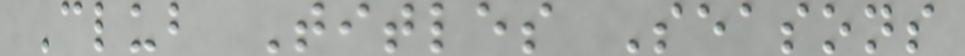Club Titles Seasons
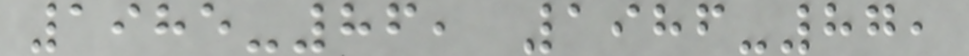1985-86, 1986-87,
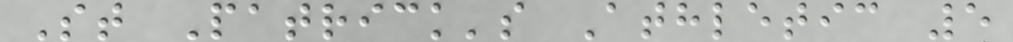St Patrick's Athletic 5
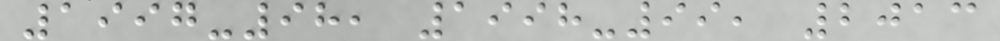1997-98, 1998-99, 2013
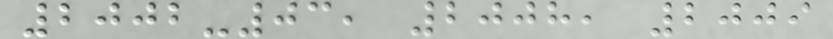2002-03, 2008, 2009
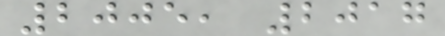2005, 2017
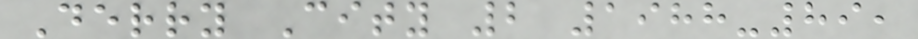Derry City 2 1988-89,
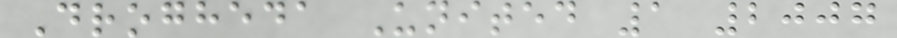Drogheda United 1 2007
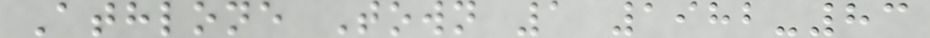Athlone Town 1 1982-83
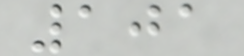101
